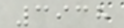3938
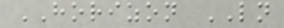HORIZON LN
